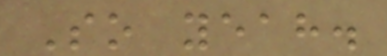So yeah.
